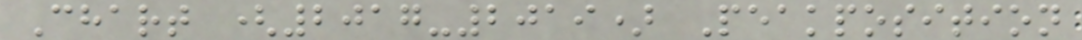Chart (2017-2019) Peakposition
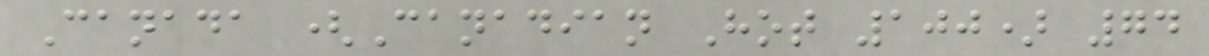Canada (Canadian Hot 100) 74
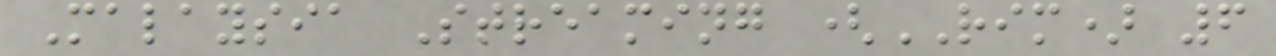Malaysia Streaming (RIM) 6
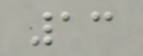13
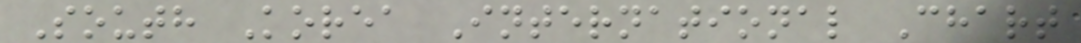South Korea International Chart
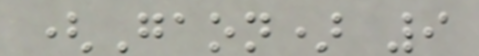(Gaon) 9
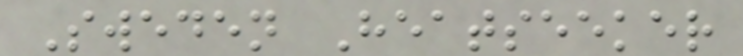Sweden Heatseeker
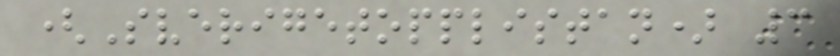(Sverigetopplistan) 3
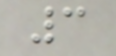3
